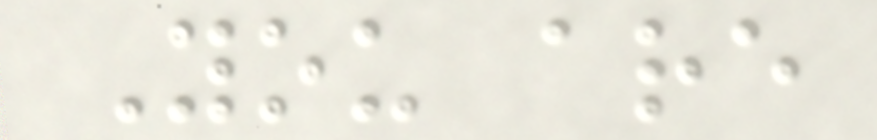You are
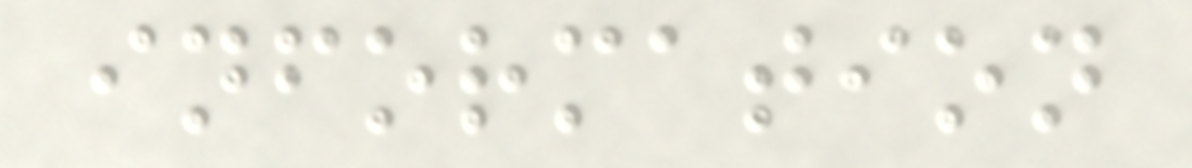information
